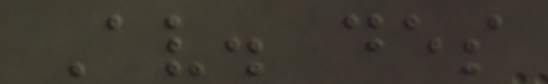Av. des
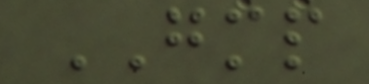GMP
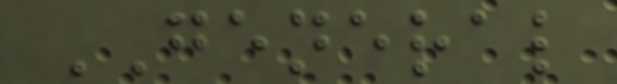GENERAL
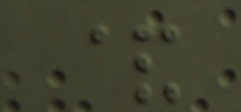&
